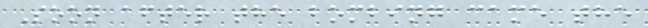Soon after the bombing came the
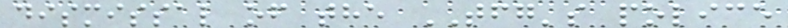dismissal of the TFG's police
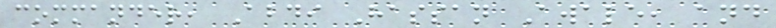commander, Abdi Hassan Awale, and
